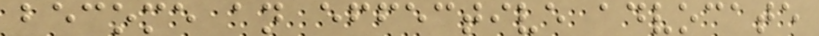become an effective advocate
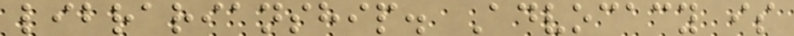librarianship. Advocacy is
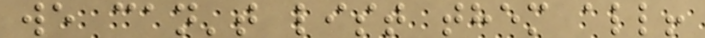we can't list them all!
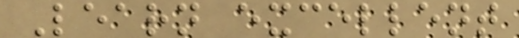Learn excellent
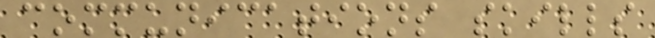communications skills
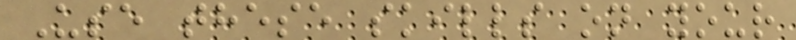Use these skills on your
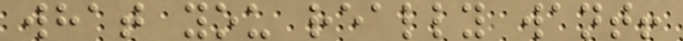what you really want!
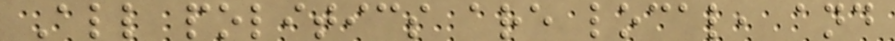All politics are local, and
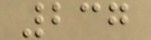237
